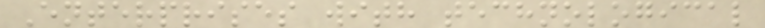Enterprises with technological
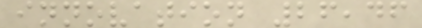innovation 26,46
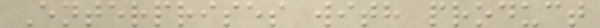Enterprises with product
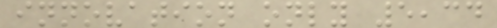innovation only 5,34
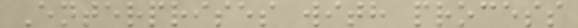Enterprises with process
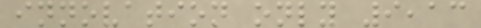innovation only 9,13
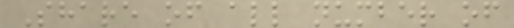Share of all number of
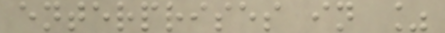enterprises in %
